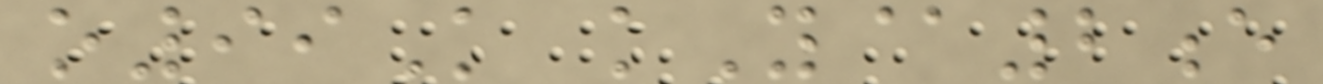o99K kY@2e
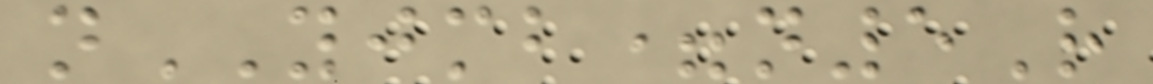nYJMB=n5R
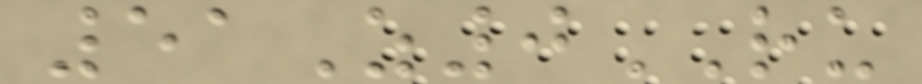51Z0RU
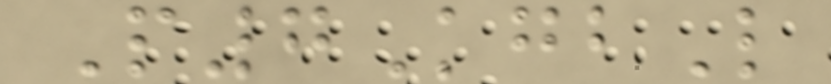P7KgbL
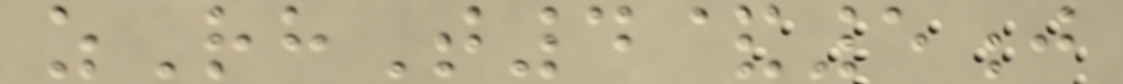zRhT4&5j
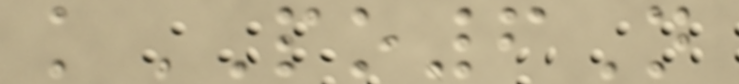kPO6N
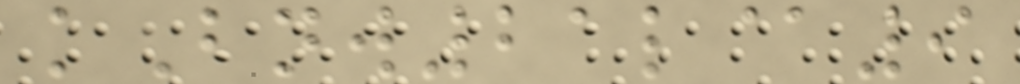kBnw21l@9
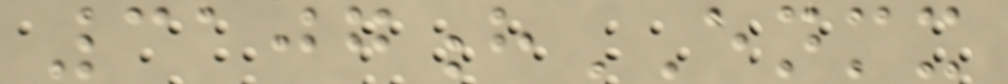3107hENMX
